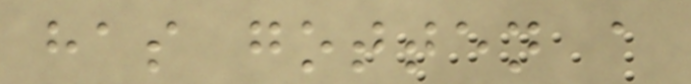has gotten a
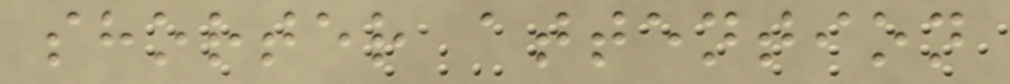shorter attention
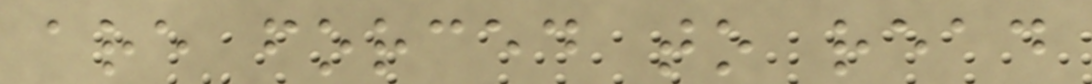are forced to read
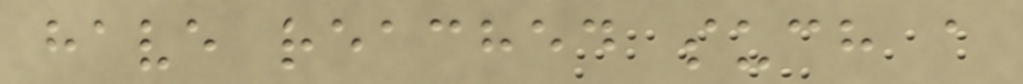have reached such a
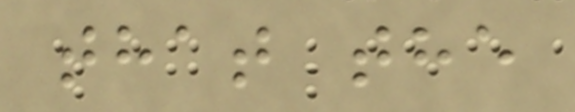that the
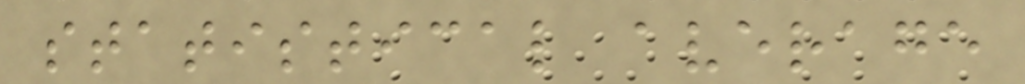statistical average
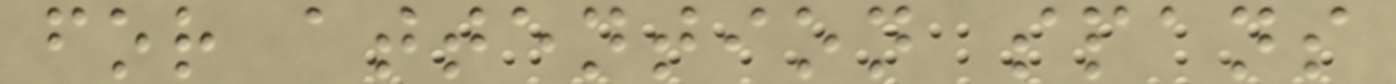for attention spans
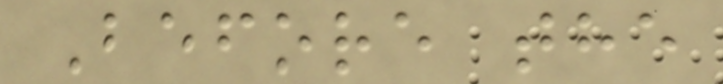Before the
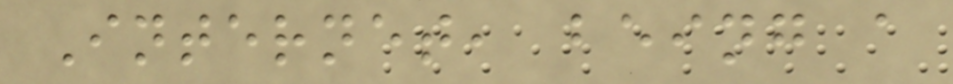Internet, being a
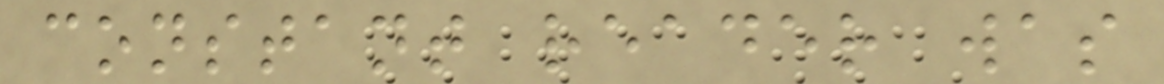constant reader was
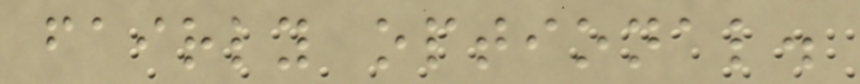fairly optional.
